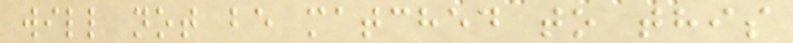will not be matched to this
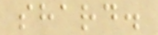shard.
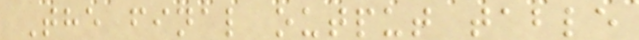The final output table
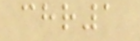chr1
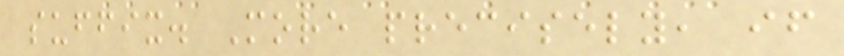suffix. More precisely, if
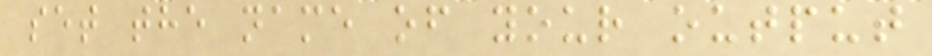set the name of your output
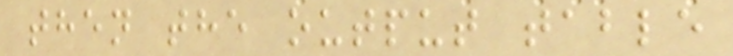then the output table
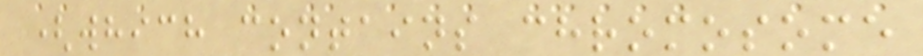(which contains chromosome
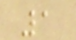1
